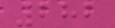282
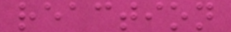reaction
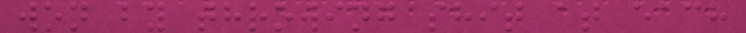won by throwing shit at each
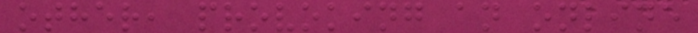other, provoking an online
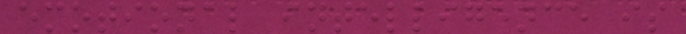emotional intelligence is
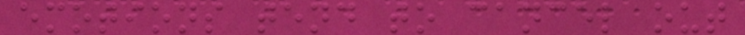emotions tend to cancel out
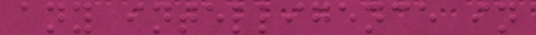any intelligence in
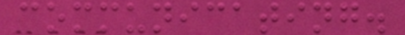communicating.
